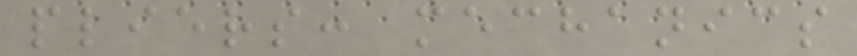pliers: mechanics
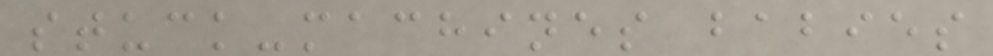stuck-machines babies
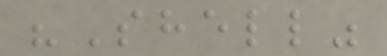"Shell"
